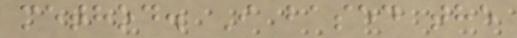method. I based the
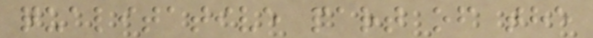qualitative part of the
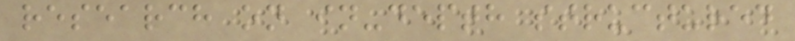research on in-depth structured
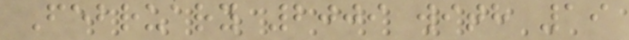February 2009 with 19
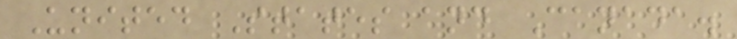United States and Canada.
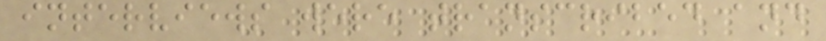interviews were transcribed and
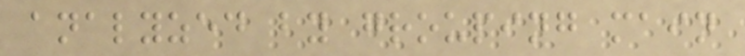analyzed by grouping main
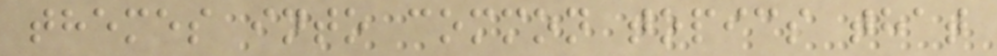themes into common topics that
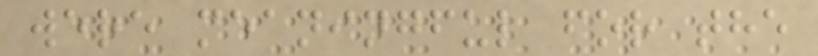were meaningful for the
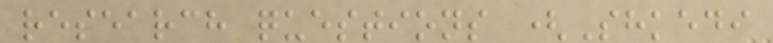research questions (Shkedi
